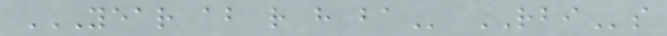YEAR AB R H BA RBIs
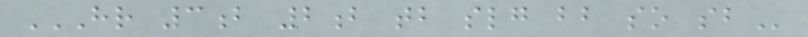HR 3B 2B TB SLG BB SO SB
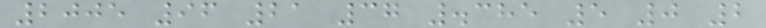2005 96 21 37 .385 5 0 2
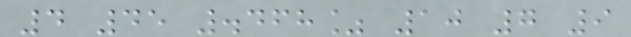4 45 .468% 10 7 9
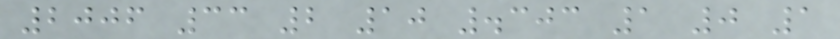2006 33 2 10 .303 1 0 1
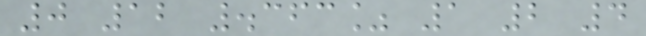0 12 .363% 1 2 4
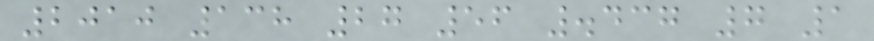2010 138 27 56 .437 7 1
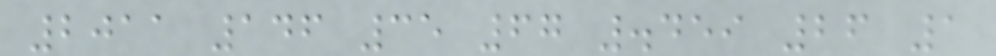2011 146 35 67 .459 26 1
